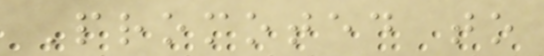Promoted to
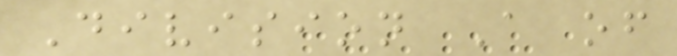Division A of
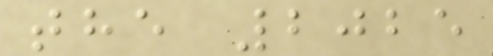the 2025
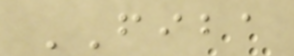FIBA
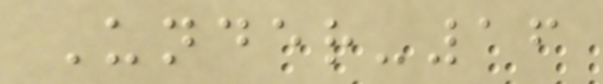Under-16
